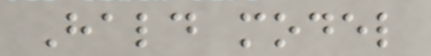Hald model
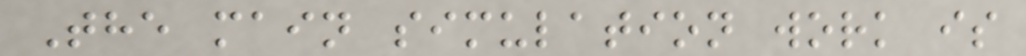The main simulation work is
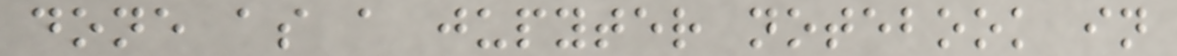done as a jupyter notebook in
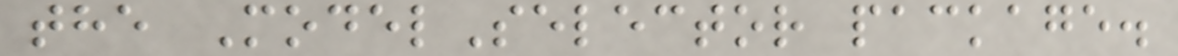the ModelSelector package.
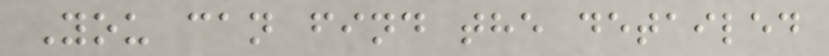You can find the detailed
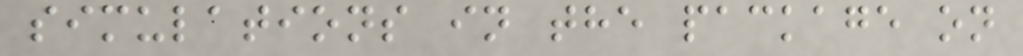simulations in the package on
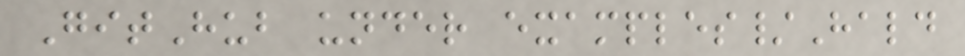GitHub under examples/Hald
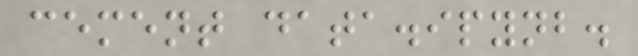cement data.ipynb.
